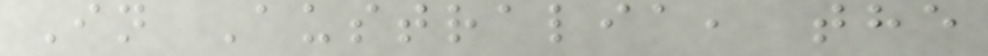In Australia, the
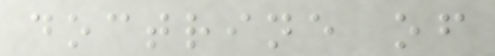doctrine of
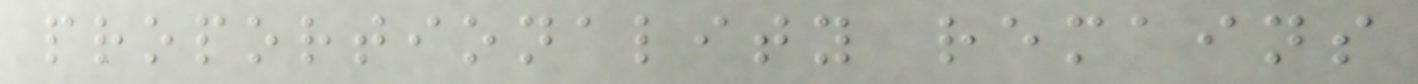proportionality remains
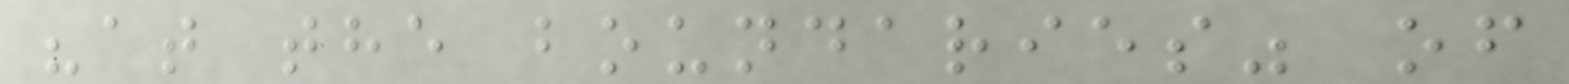"at the boundaries" of
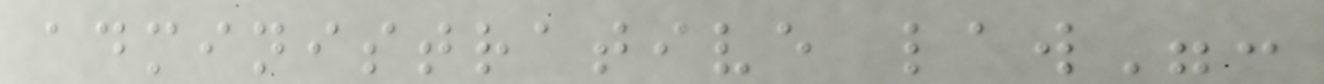administrative law":
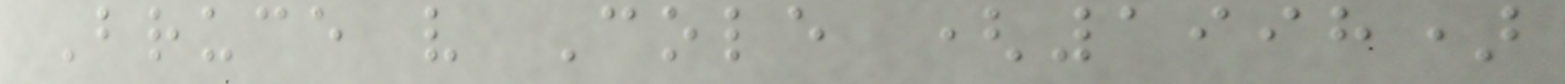Bruce v Cole (1998)
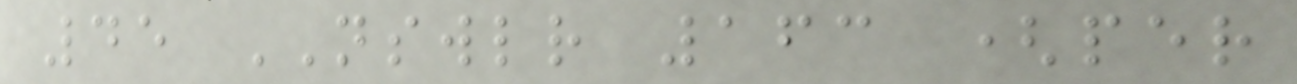45 NSWLR 163 (per
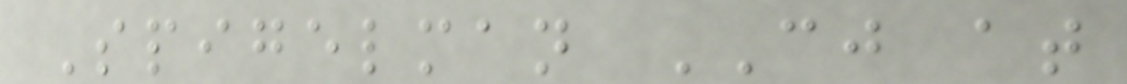Spigelman CJ at
